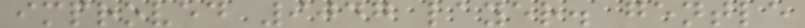improved 9047 layer. gentle
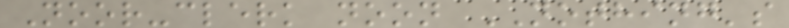Noor-clerk noon NOTHING's
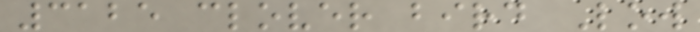3125 clover bird Low
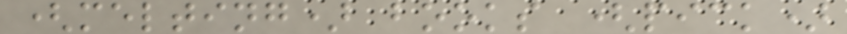(melting) books (pick)
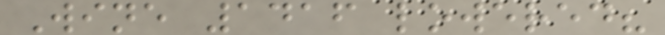Wine 1416 lowered?
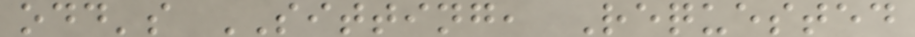odd's SITTING, Requested
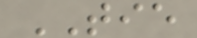TIE
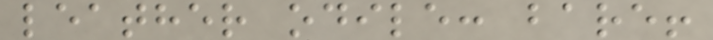leather odile: bare!
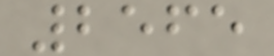2565
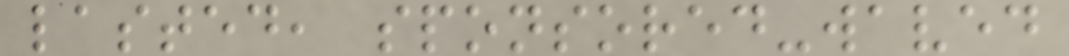lasted, sponsored-waved
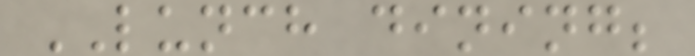LUNCH dining;
